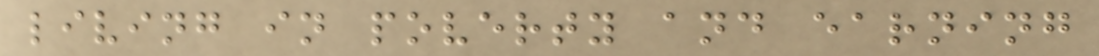living in poverty and earning
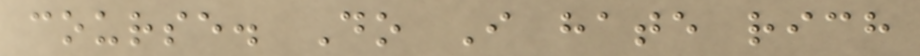course. Do I hate rich
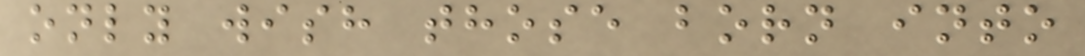only wish those born into
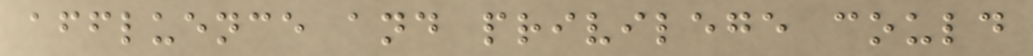affluence and privilege could
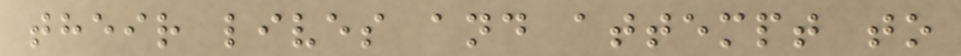their lives and attempt to
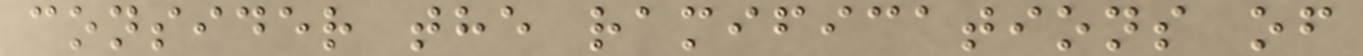consider the ramifications of
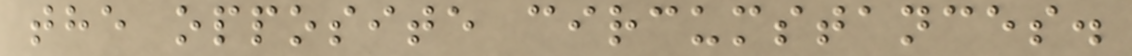the opposite circumstances.
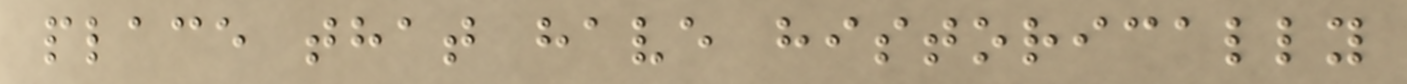place that have historically
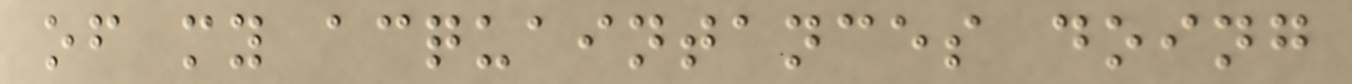of my acquaintances doing
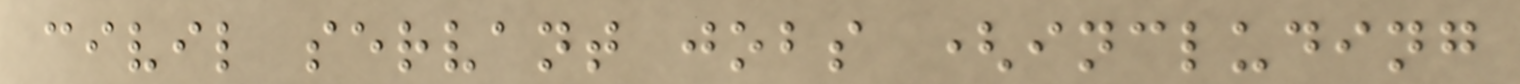civil servant jobs (including
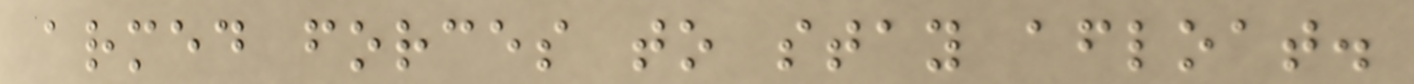armed forces to stay afloat.
